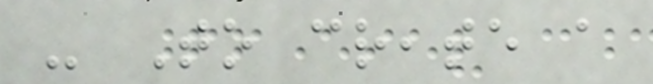- To create a
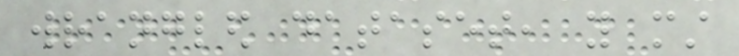wrangled dataset, you must
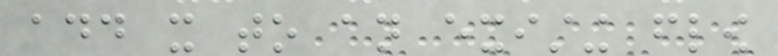add it to an existing flow
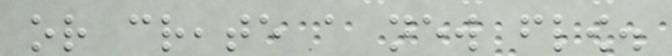or create a new flow.
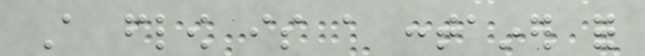A flow is a container for
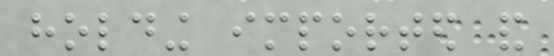holding imported and
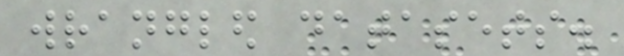wrangled datasets.
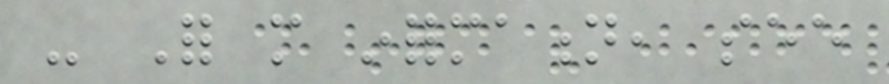- For more information, see
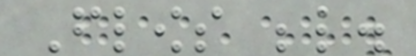Flows below.
